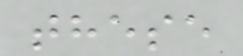these
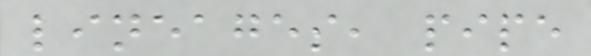lineages, pipe
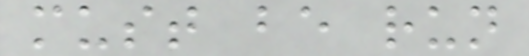must be run
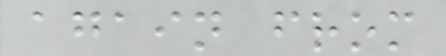again from
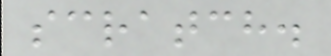scratch.
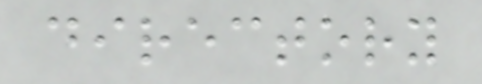directory
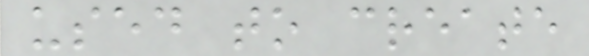used to create
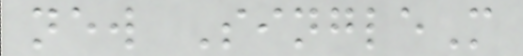new SingleM
